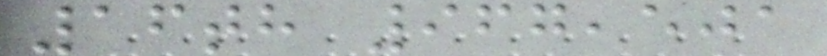16th 967,501
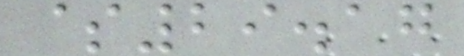$29.17
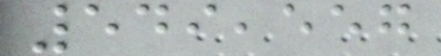549,557
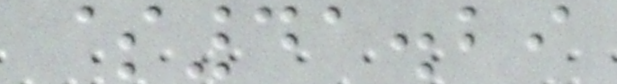$41.29
